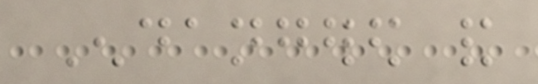Endangered and
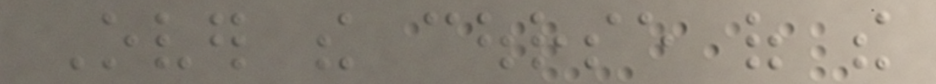Over the course of the
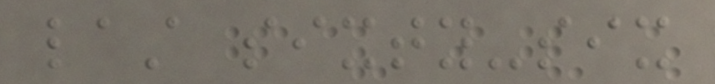last sixty-six
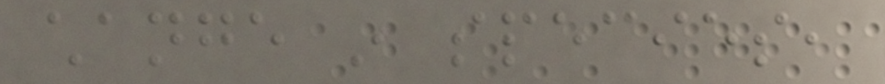change in species,
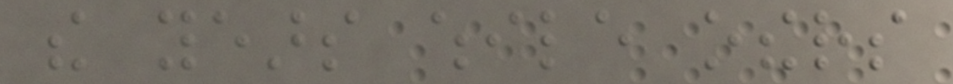the years while others
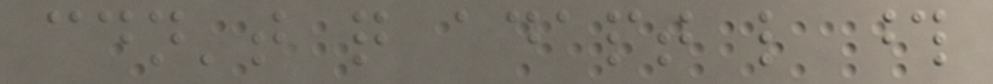couldn't quite adapt like those
